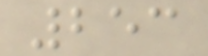253
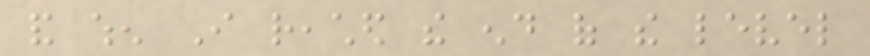and when I reached the end of the level
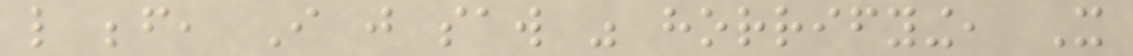like before, I just saw was horrifying, It
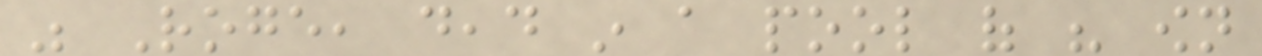was Roge, dead in a pool of his own
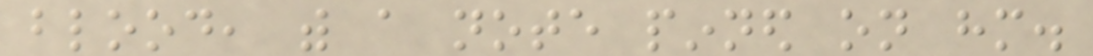blood, with a note pinned on him.
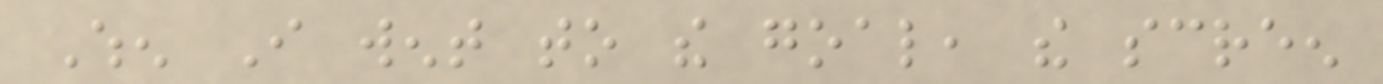When I went to the goal, the screen
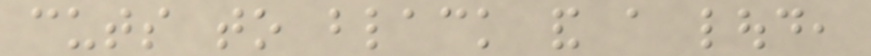cuts to black and a loud,
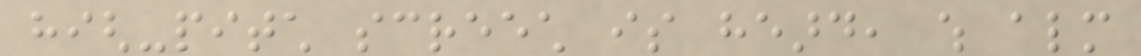high-pitch screech is heard, which almost
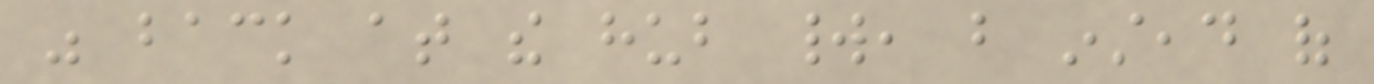was back at the hub world, but instead of
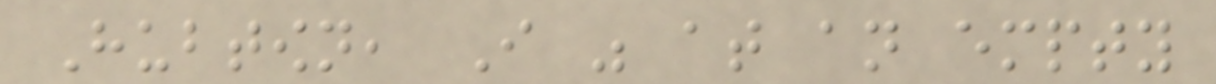Hubtown, I was at an empty
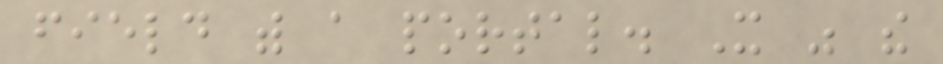field with a portal. It was the
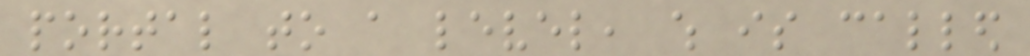portal to a level, which is called
